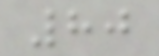80
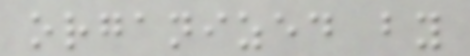organized by
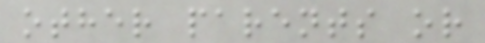other parents or
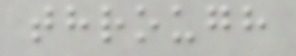through
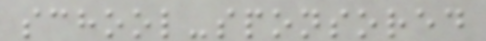school-sponsored
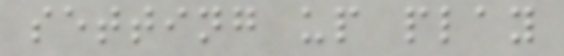setting up play
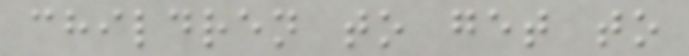children to get to
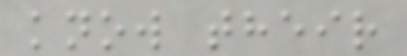know their
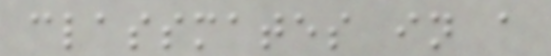classmates in a
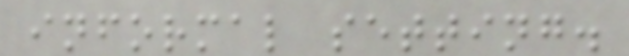informal setting.
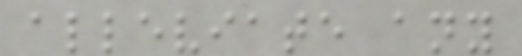alleviate any
